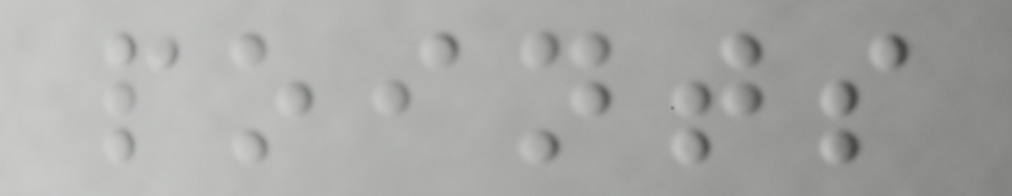points
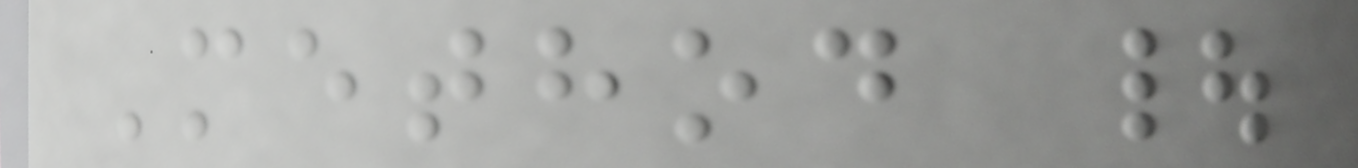Method |
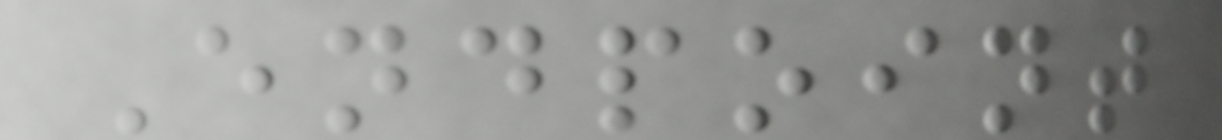Endpoint
